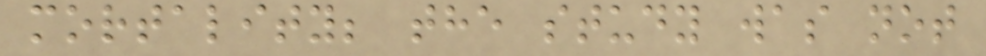mortality; the study was not
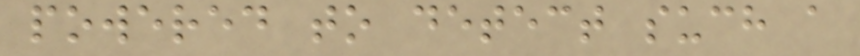powered to detect such a
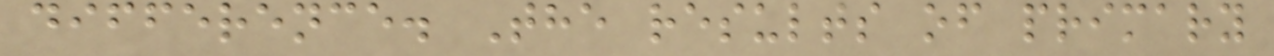difference. The results of primary
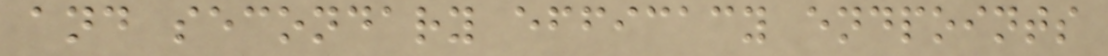and secondary efficacy endpoints
